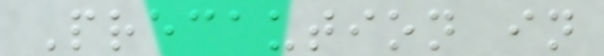Precaution in
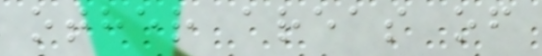other areas of
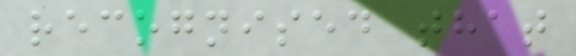recognised that
